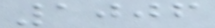1006
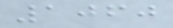1060
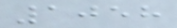1058
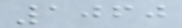1060
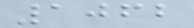1062
